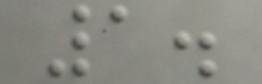1.
